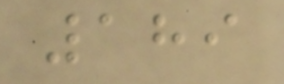189
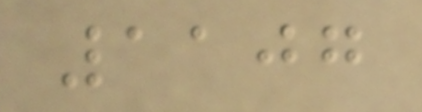1107
